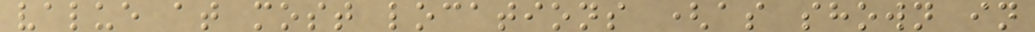value at most locations (as shown in
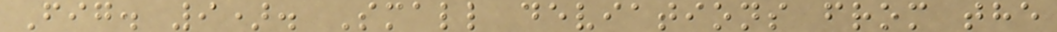Fig. 9). Small deviations from the
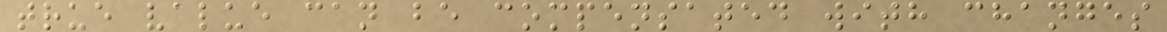true value can be compensated with changes
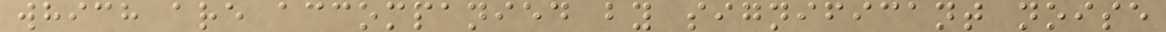which are accompanied by significant noise
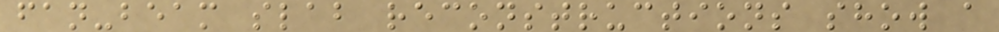fan-beam slab reconstructions show a
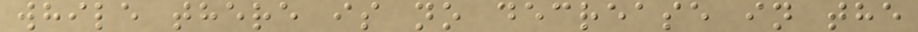while there is no decrease in the
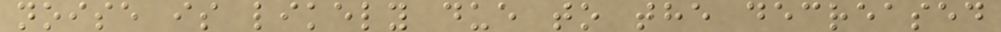noise is likely due to the decreased
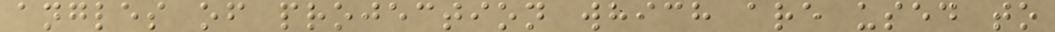angles of projection which are used to
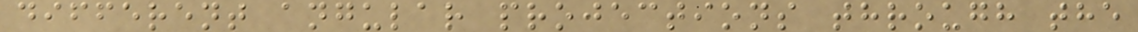different angular projections through the
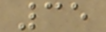35
